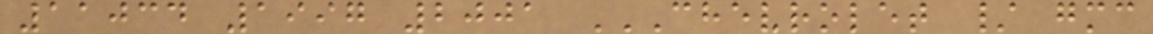11034 1997 2001 CHEVROLET / GMC
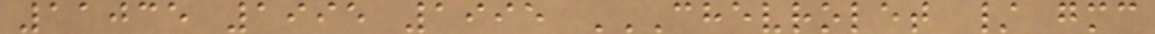11035 1995 1995 CHEVROLET / GMC
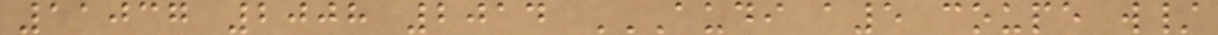11037 2008 2014 AUDI A5 COUPE W/
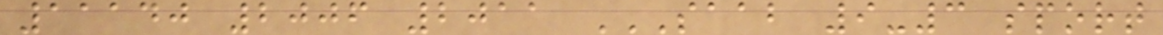11140 2006 2011 SAAB 9-3 SPORT
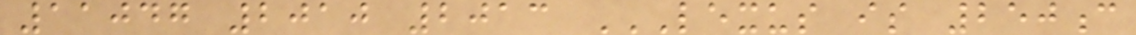11047 2010 2013 LEXUS IS 250C
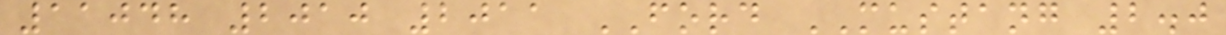11048 2010 2011 FORD MUSTANG 2.0
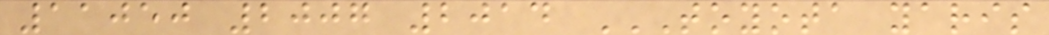11050 2007 2014 TOYOTA YARIS
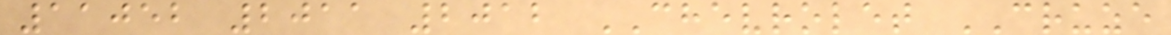11052 2011 2012 CHEVROLET CRUZE
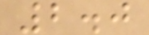2.0
